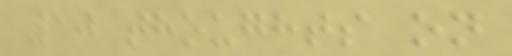10 thoughts on
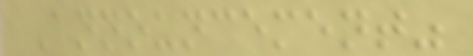Announcement"
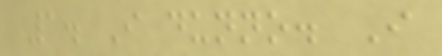1. I dunno. I
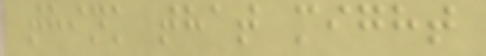think that might
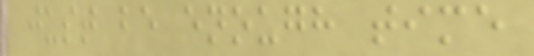just be enough time
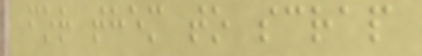for them to scrap
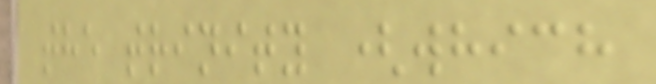the trinity (which
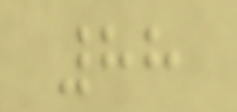88
